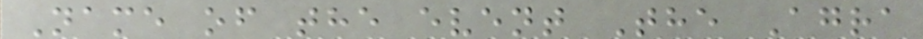Name of the event The Agra
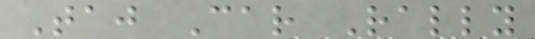Taj Car Rally
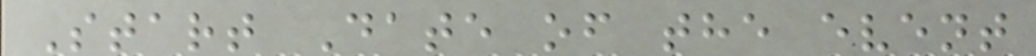Start Date of the event
